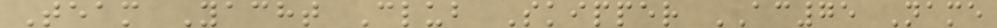Team Yacht Club Skipper AC75 Name
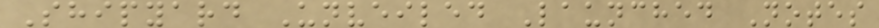Shipyard Unveiled Launched Notes
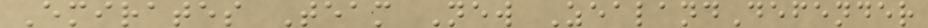Emirates Team New ZealandDefender
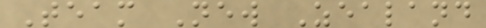Team New Zealand
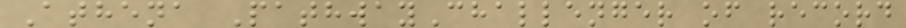Athena PathwayChallenger of record
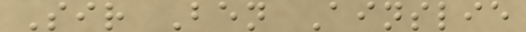Sir Ben Ainslie
